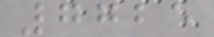7725
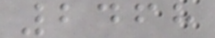2468
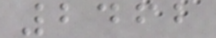2462
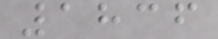1836
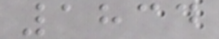1834
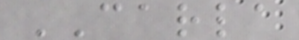CARLA
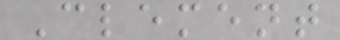Clement
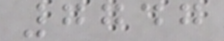7747
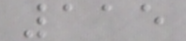115
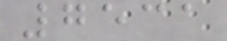7531
